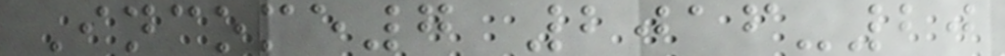Income7 2016-20
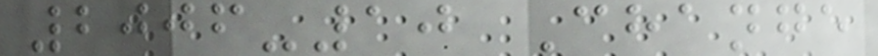2006-10 Change
